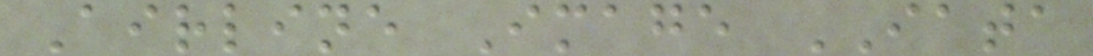Airline Image IATA
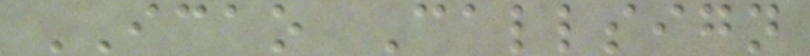ICAO Callsign
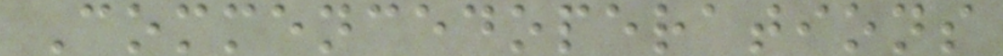Commencedoperations
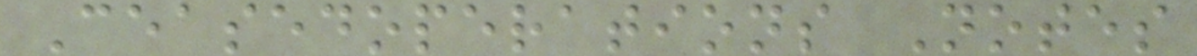Ceasedoperations Notes
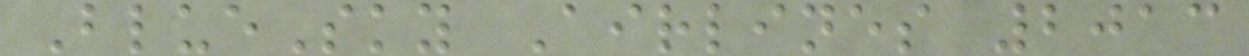BlueSky Airlines 2013
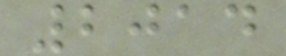2014
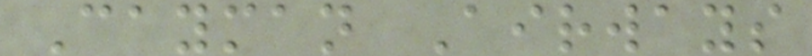Cayman Airways
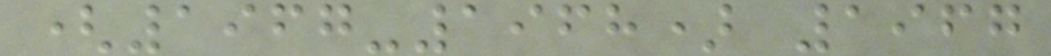(1967-1968) 1967
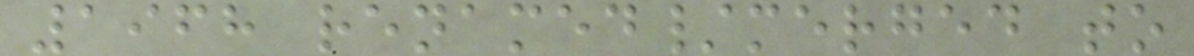1968 renamed/merged to
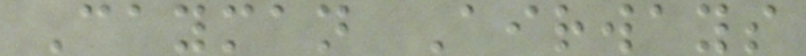Cayman Airways
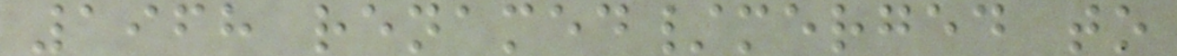1968 renamed/merged to
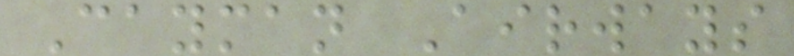Cayman Airways
